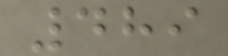489
